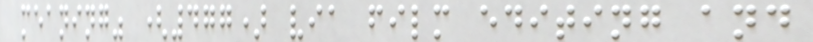meaning" (477) via film editing and
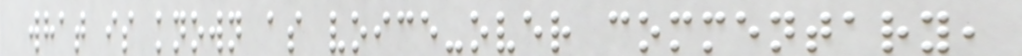what is known as voice-over commentary,
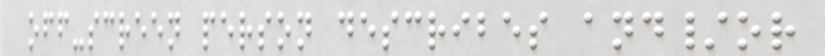off-screen person describes and/or
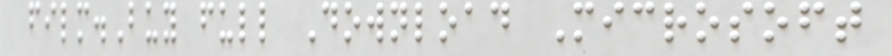film.Buy full Download Microsoft
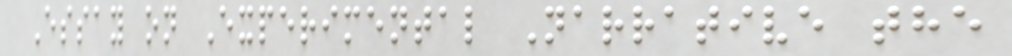Essay on Experimental Narrative the
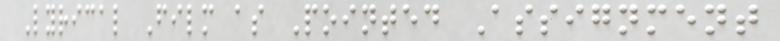Lyrical Film as Pointed Assignment
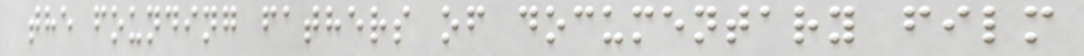the founding fathers of documentary film
